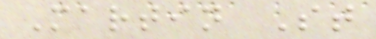Martin St
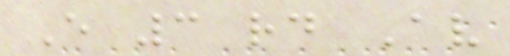E 3 rd Av
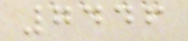7446
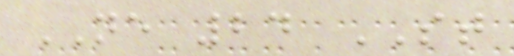NE 24 ST
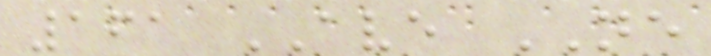161 AVE NE
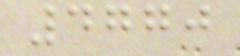4770
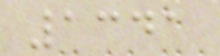1341
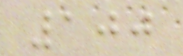100
